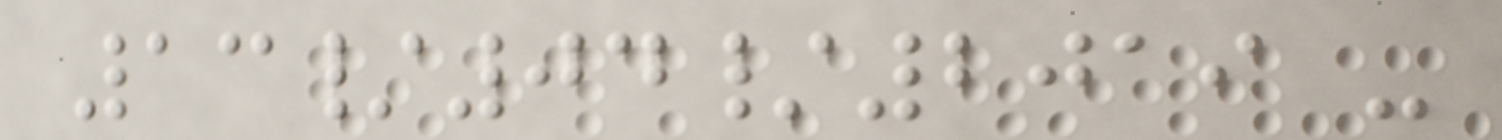13/04/2019 -
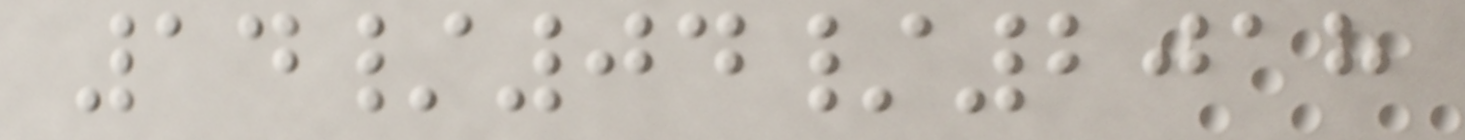14/04/2018
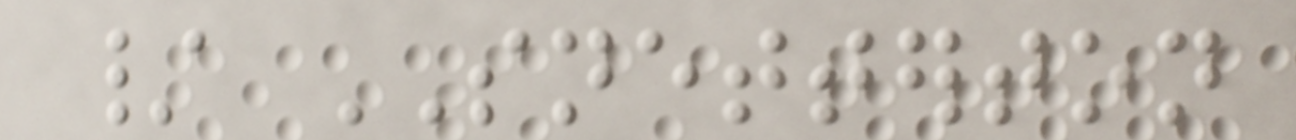/ SNETTERTON
